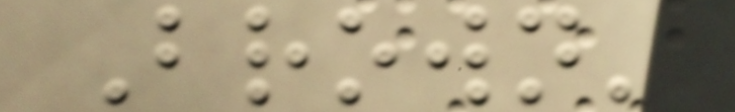Brown'
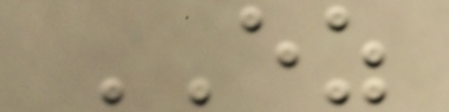EZ
